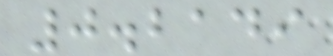0.2149
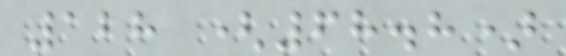128 (68.8)
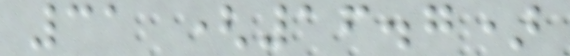31 (16.7)
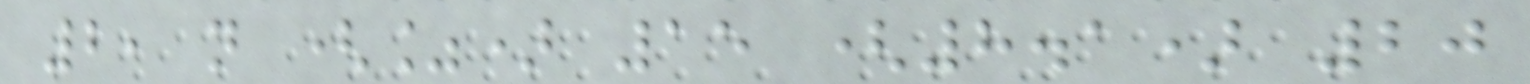2, n (%) 15 (8.1) 20
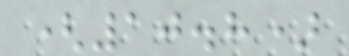(10.8)
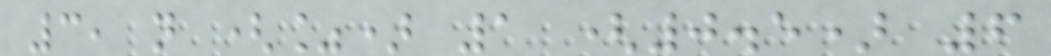3, n (%) 1 (0.5) 6
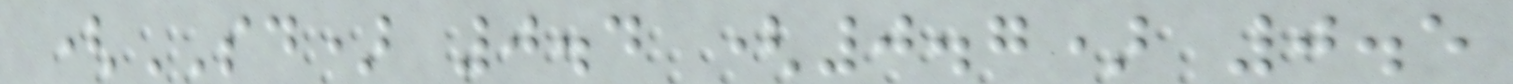(SD) 0.4 (0.7) 0.5
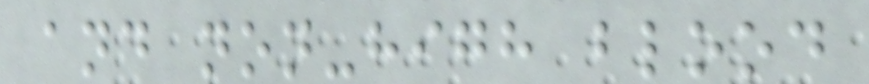and non-high blood
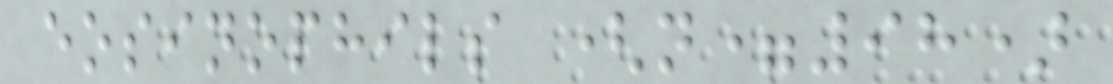eosinophils (n=98)
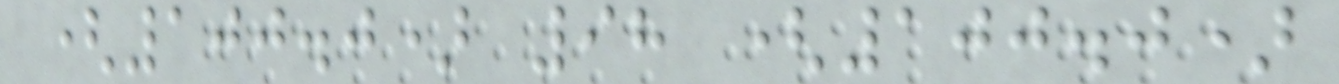(100.0) 98 (100.0)
